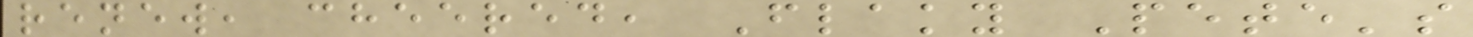renew, cheered, Flaky Pete's
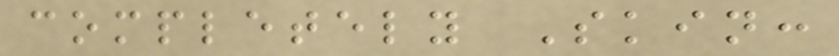completely Skin:
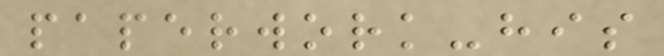paperwork-his
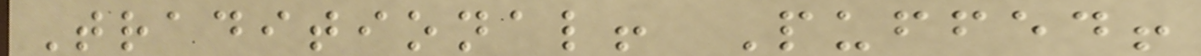Traditional! Puffed!
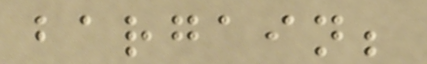bargain;
